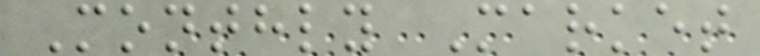Monthly Market
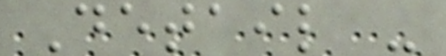Detail -
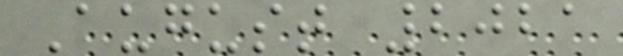August 2021
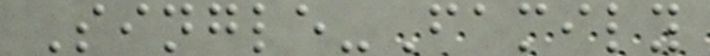Single-Family
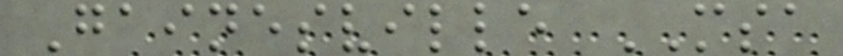Gainesville MSA
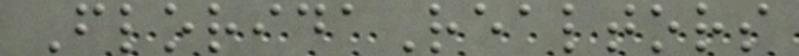FloridaRealtors
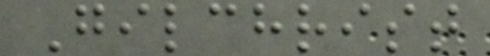Gilchrist
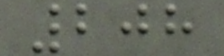208
